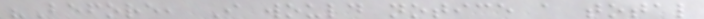"Before, I would notice a total
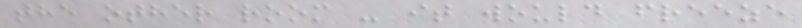the other room - it would freeze
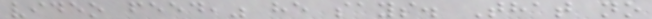video feed," he says. That no
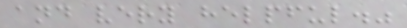and very helpful."
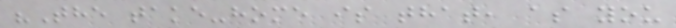"The take-home is that, as you
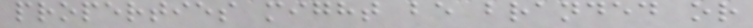properties might be branded or
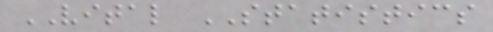VITAL STATISTICS
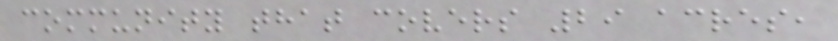community that covers 29 acres,
